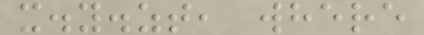x.y.zt, where
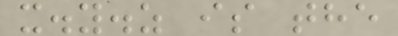x.y.z is the
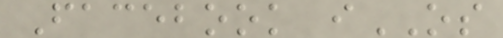Facebook iOS
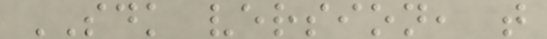SDK version, t
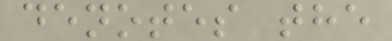denotes the
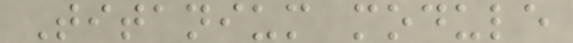Titanium module
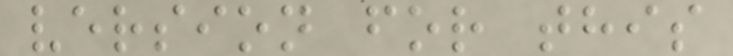version for this
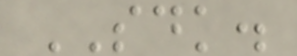SDK.
